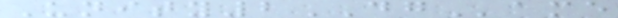Unity2DGame
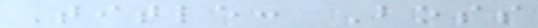Title: Boss
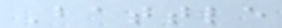Battle
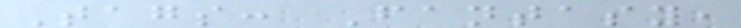Tags: Fantasy,
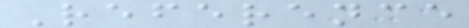Reference
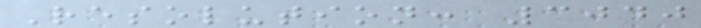Resolution: 3040
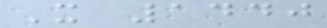X 1440
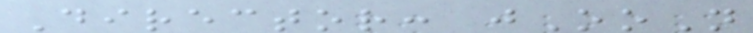Director: jOoN
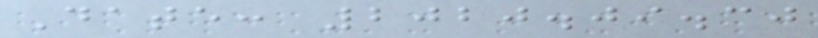Date: 2020.09.30
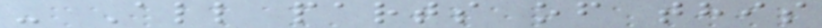- All parts of this
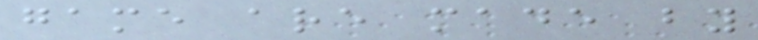game are made by
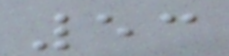53
